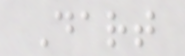Dart
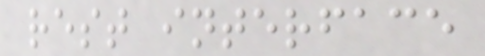rest interface
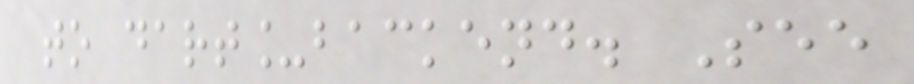to dart_backend. See
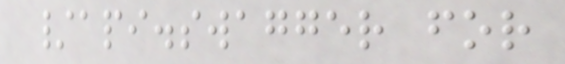/api.swagger for
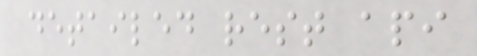detailed rest api
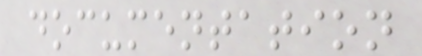documentation
